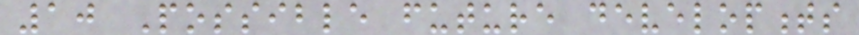10 Possible future developments
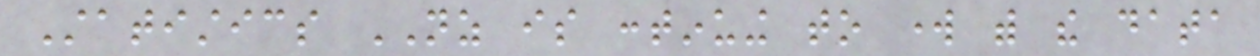Statistics NZ is continuing to work with the data
